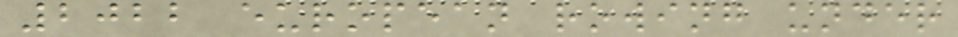2022 european rowing under
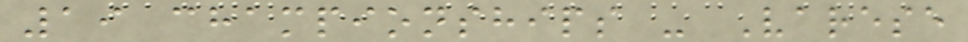19 championships - Varese
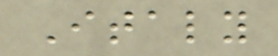Italy
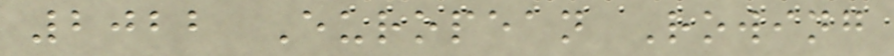2022 European Rowing
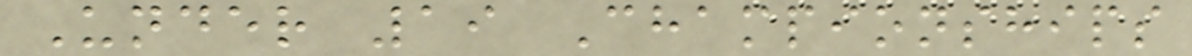Under 19 Championships
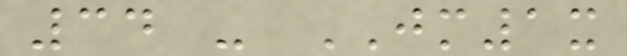34 - JM1x
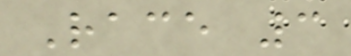Race 3
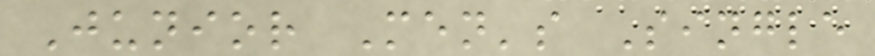Junior Men's Single
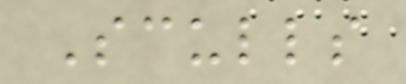Sculls
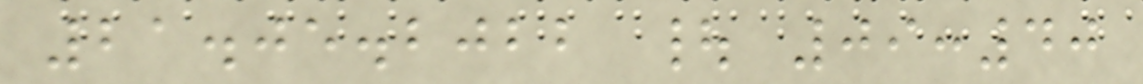21.05.2022 | 09:40
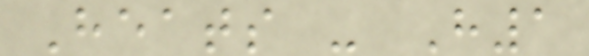Heats - H1
